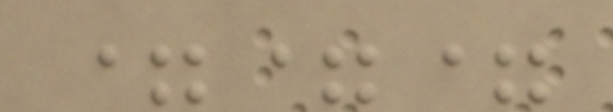===
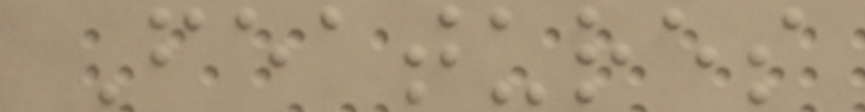Features
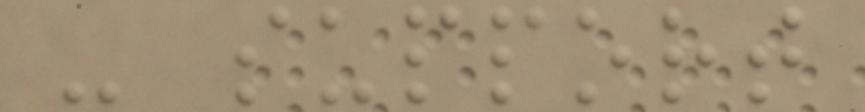- support
